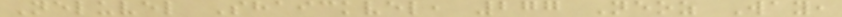Neluvel Shaickvel, 277 Neoz Way,
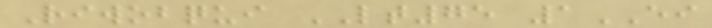Riwobqui LT75 1EI
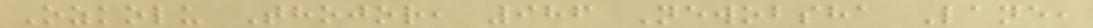Ozkolu Thojor, 986 Newobsha Lane,
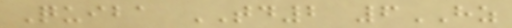Quiba TD2 6HZ
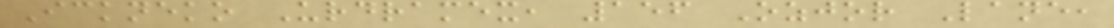Ickneko Urdramex, 156 Ozjor Lane,
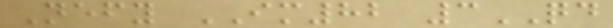Nefy IM82 3QD
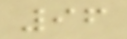96
